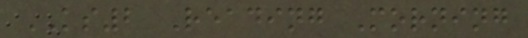KS2 Reading Morning
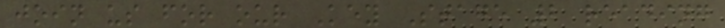join us for our Key Stage 2 reading
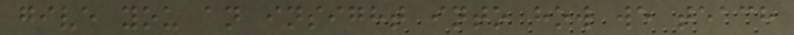give you an insight into how we teach
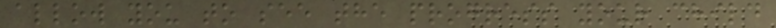allow you to see the progress your child
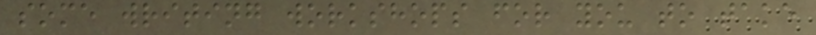some writing workshops for you to take
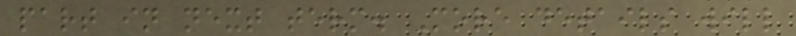part in next term. More details will
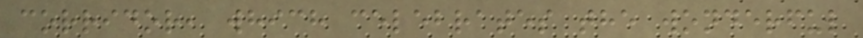corridor, which celebrates the wonderful
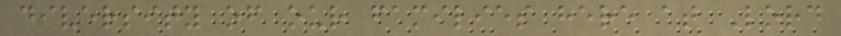diversity of our families here at Lord
